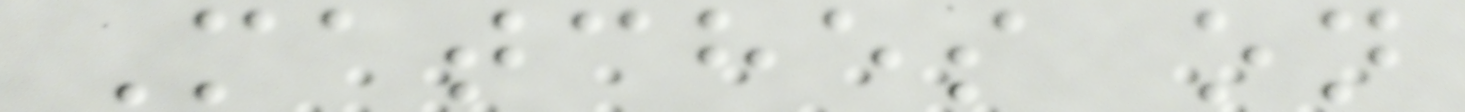Matches on
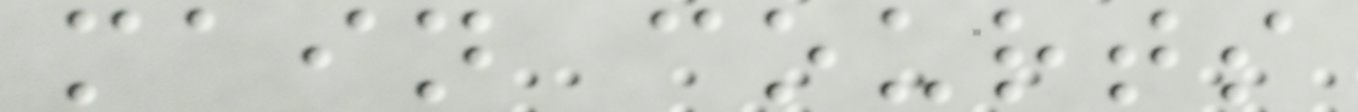main courts
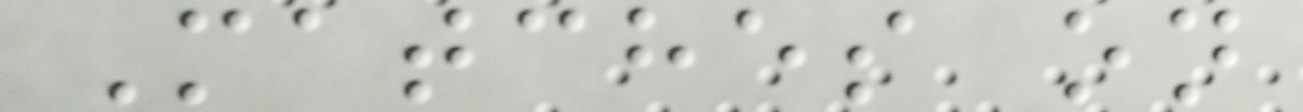Matches on
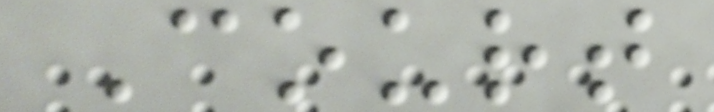Court
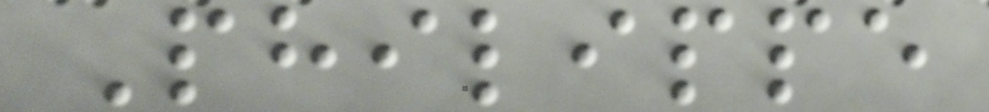Philippe
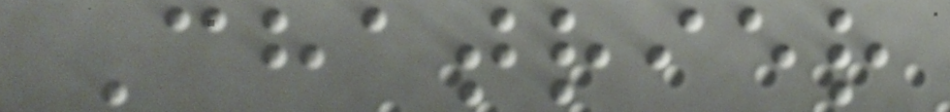Chatrier
